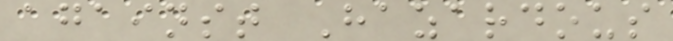against Hazardous
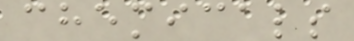chemicals
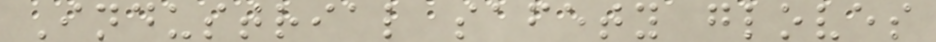Industrial safety gloves
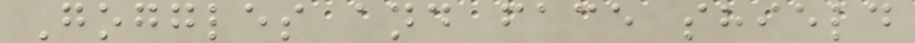Goggles and face shield
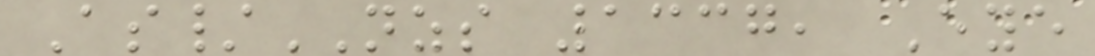As/NZS 1337, Eye
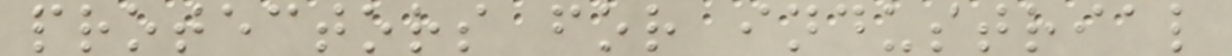protectors for industrial
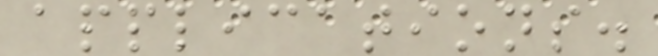applications.
